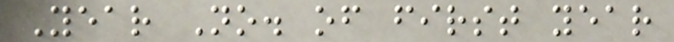Year No. of first year
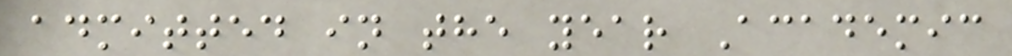admitted in the year Academic
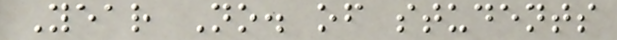Year No. of students
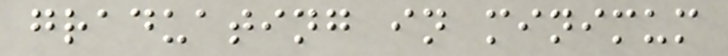graduating in minimum
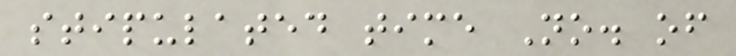stipulated time No. of
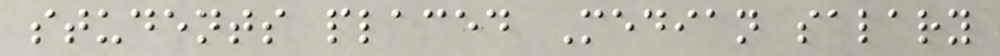students placed Median salary
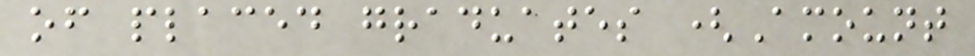of placed graduates (Amount
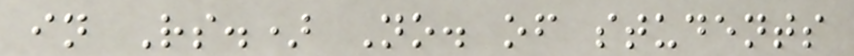in Rs.) No. of students
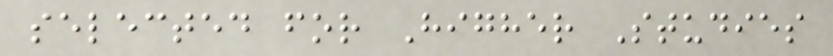selected for Higher Studies
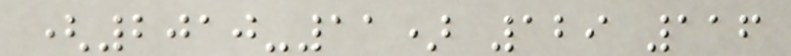(2010-11) 129 116
